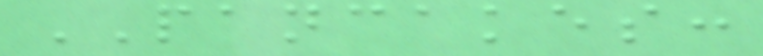PANCAKES:
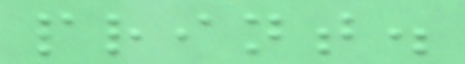print.
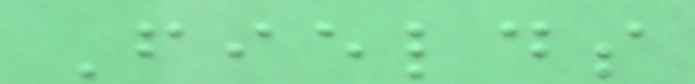Fields
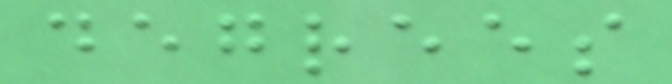degrees
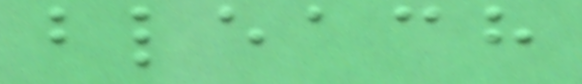bleach
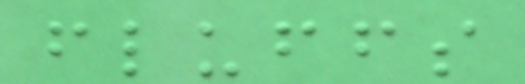fluffs
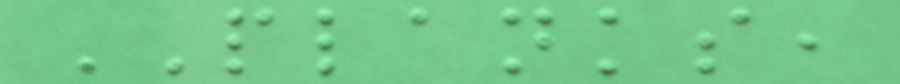PLANKS,
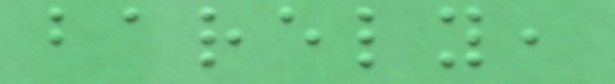barely,
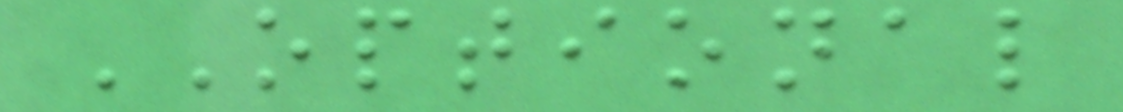OPTIONAL
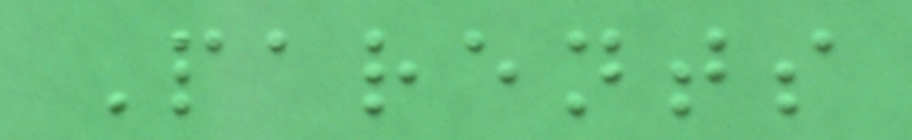Parents
